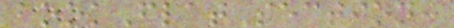bookFlatSection:
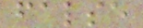false
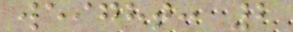weight: 2
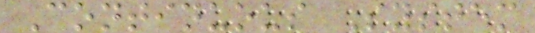Continuous System
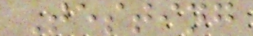Testing
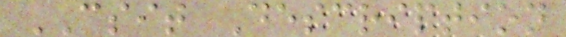CSIT Description
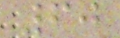60
